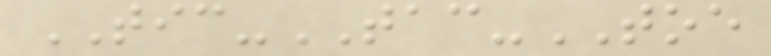TIC-TAC-TOE
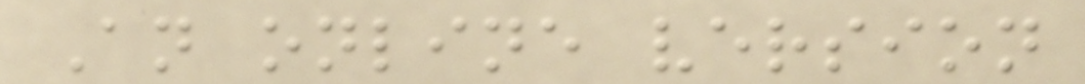An online version
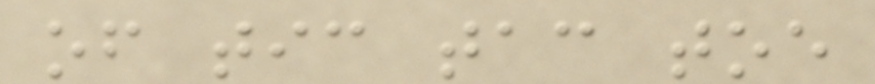of tic tac toe
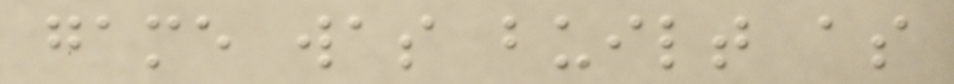game was built as
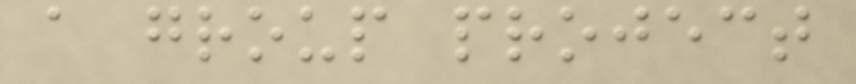a group project
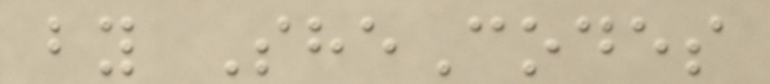by SheCodes
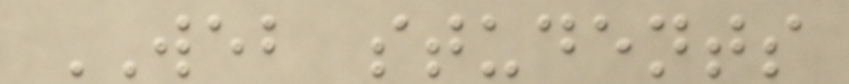WEB students
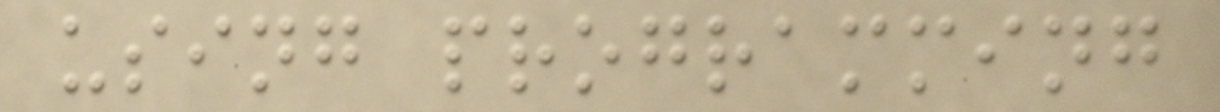using programming
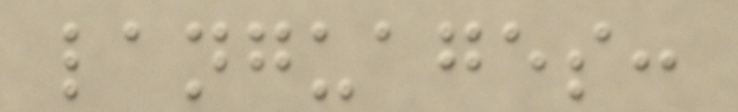languages:
